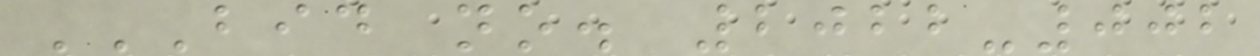BID NO. 2022-002
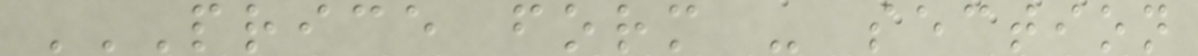PRICE FORM - SECTION
